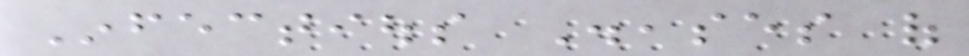Infectious Diseases of
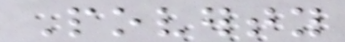Poverty
